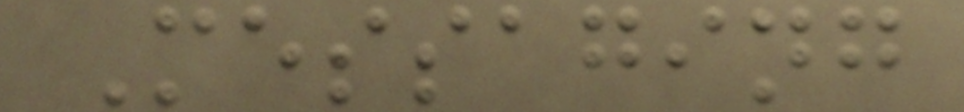Messaging
